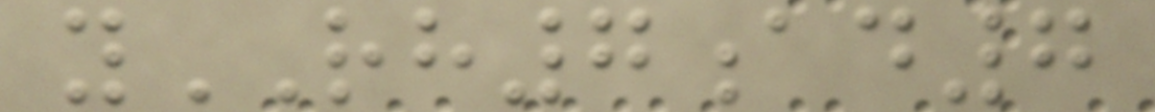yRH7ad7
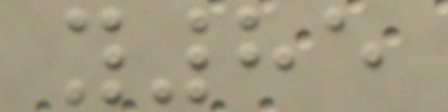y85
